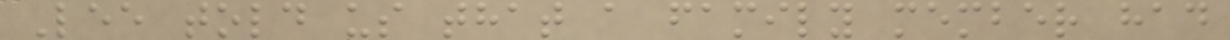Lee told us that a family member had
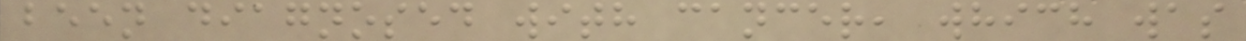been diagnosed with cancer, which was
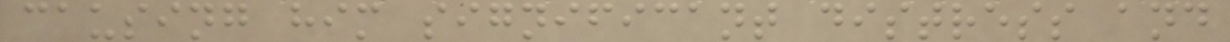causing him significant distress and
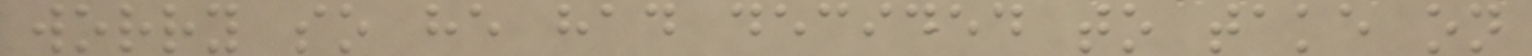worry so he had decided to take on
